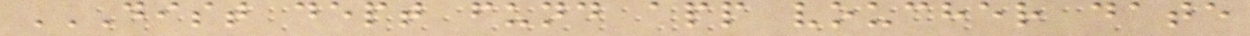DIST DEPT FUND APP VOUCHER DATE
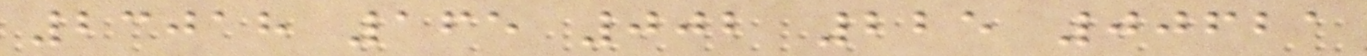23018 165 002 225 00621
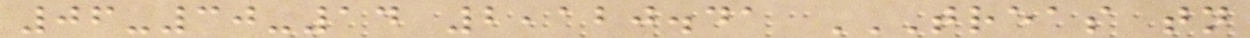06-30-14 2,120.41 TREAS TN
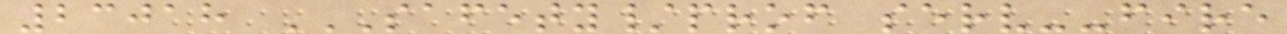23018 SAFETY/PROF SERV--FIRE
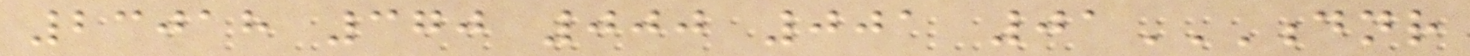23018 370 000 001 01DNR
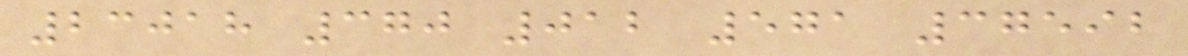23018 370 012 571 37592
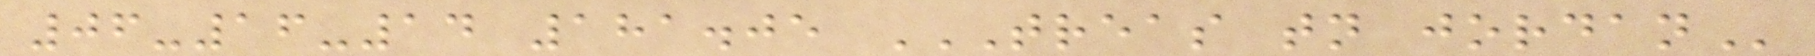06-16-14 181.05 TREAS TN JORDAN
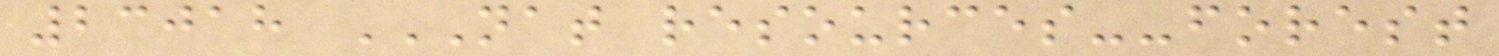23018 NAT RESOURCES--FOREST
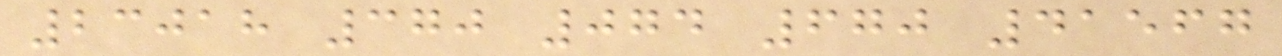23018 370 074 670 41567
